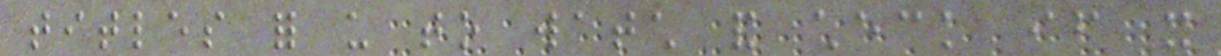titles for us to watch and check if it
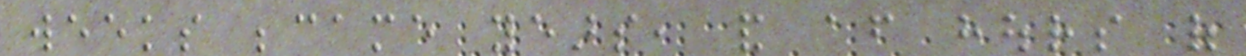weeks became years, and after hours of
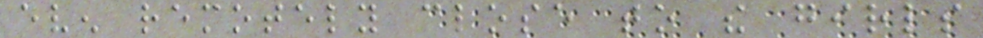even remotely close to the girls
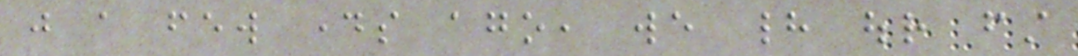just a few days ago, we had our first
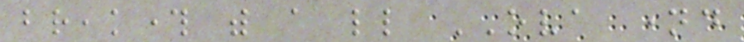breakthrough with a little OVA named
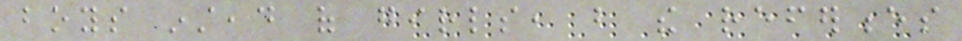boys instead of girls, but the references
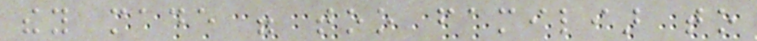they made were too familiar to
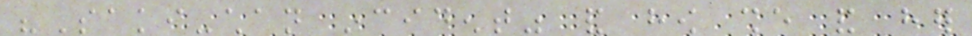"Saki-chan incident" and how she and her
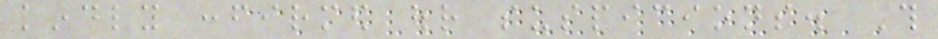kindly confirmed our suspicions. This
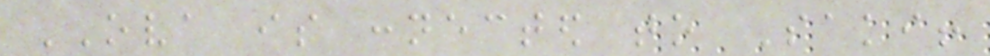OVA is connected to Saki!
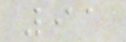91
